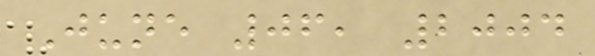June 06, 2004
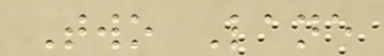Two Lane
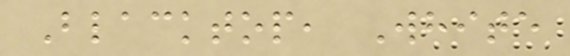Blacktop, White
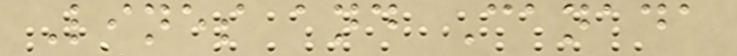Lines and Canada
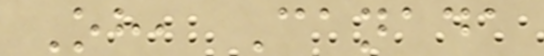Oh, Canada
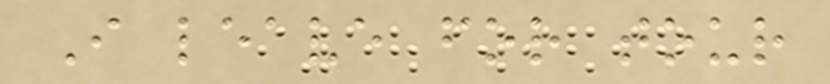I leave for tour
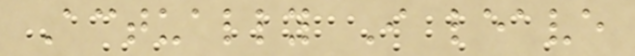Actually I leave
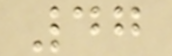47
